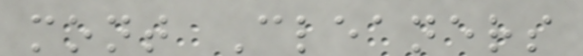mont Cleaners
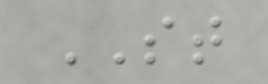ST
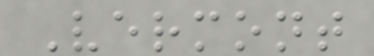Vermont
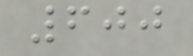600
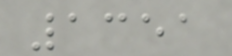1351
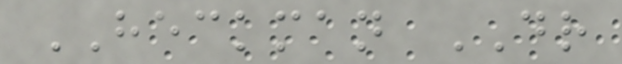HECKMAN DR
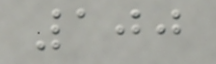100
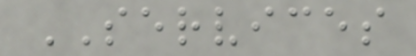SERVICES
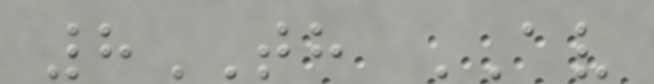8TH AV
